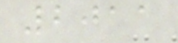2011
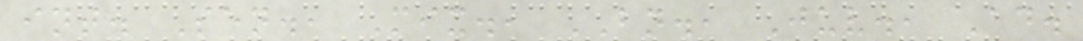int. Sen., Mix., BN., Juv., Ad.
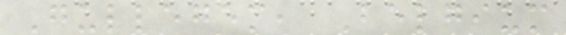Gullegem, Belgium
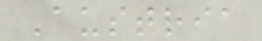Austria
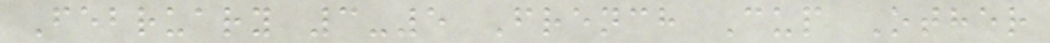February 3-5 French Cup Other
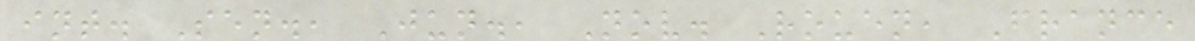int. Sen., Jun., Nov. Rouen, France
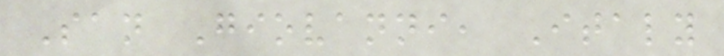San Giovanni, Italy
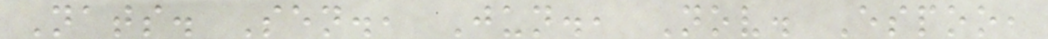Nats. Sen., Jun., Nov. Espoo,
